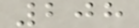208
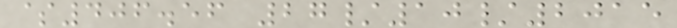$406.56 27/10/2015
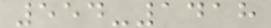554-1418
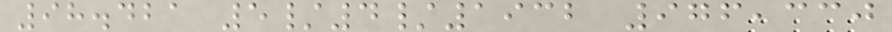98.421 5/4/1932 976,330
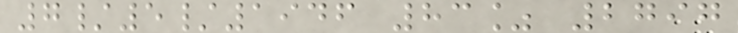7/5/1946 83% 2797
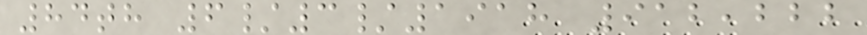84th 6/3/1918 912,222
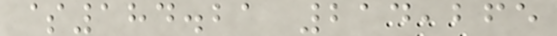$184.21 214,265
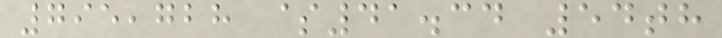795,728 $41.34 54th
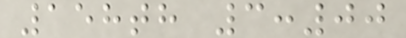158th 3:00
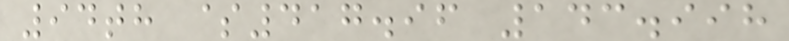94th $417.96 143.998
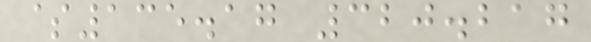$135.17 320.217
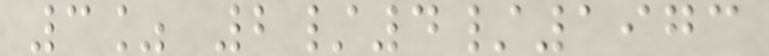3% 2/4/1973
